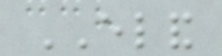ELAND
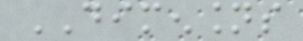DIMENSIONS
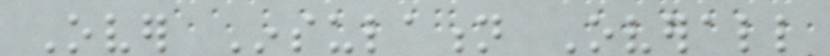Over Insulation Overall
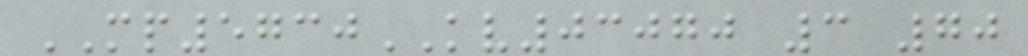MP5730KV03070 3 70
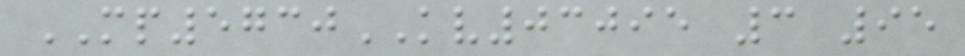MP5730KV03095 3 95
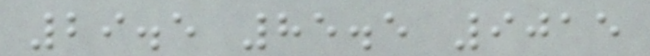29.5 85.5 9015
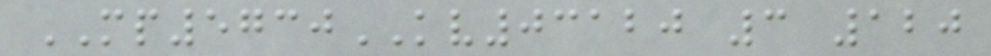MP5730KV03120 3 120
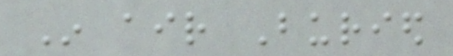In air Buried
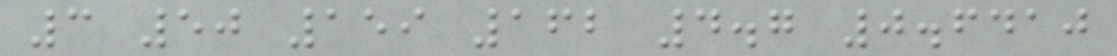3 50 159 162 4.7 0.6410
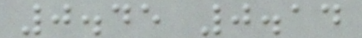0.45 0.14
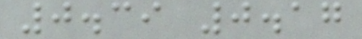0.39 0.17
